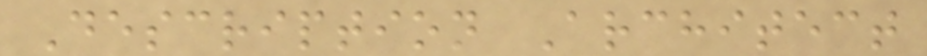Description Architect
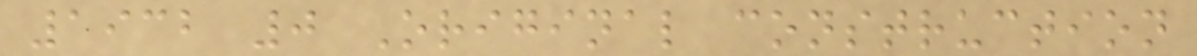1932 0 Original construction
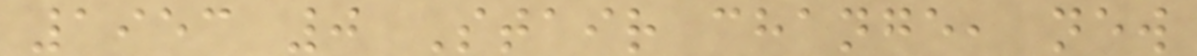1953 0 Stair change, new
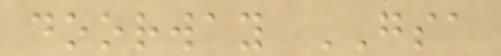doorway GSA
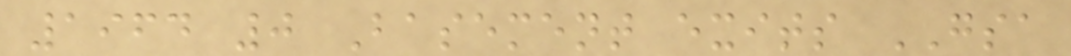1964 0 Basement exits GSA
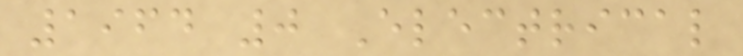1964 0 Electrical
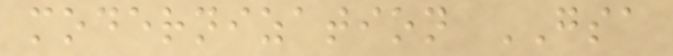modernization GSA
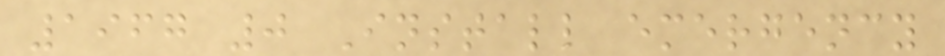1967 0 Install emergency
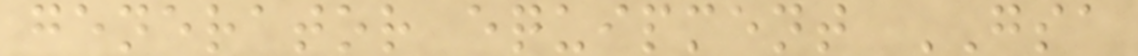generator equipment GSA
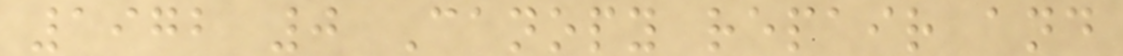1972 0 Canopy repair and
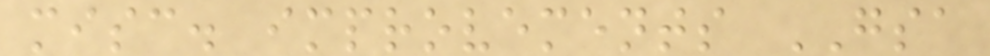misc. improvements GSA
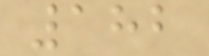182
